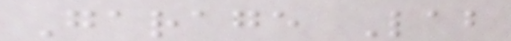Garage Lab
